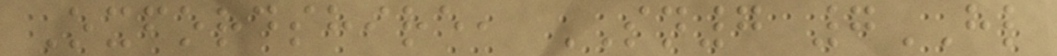Oxfordshire, SN7 7HL
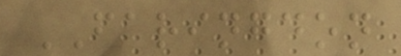FARINGDON
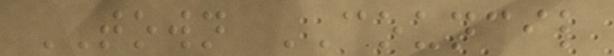TOWN COUNCIL
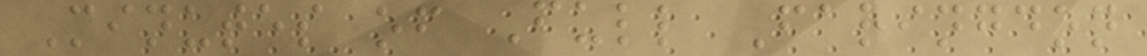Minutes of Full Faringdon
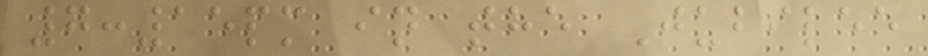7:15pm in the Jubilee
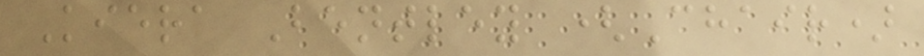Kiera Bentley (Chair)
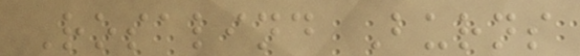Rosalind Burns
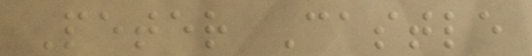Peter Castle
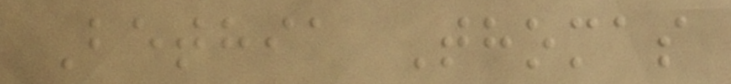Bethia Thomas
